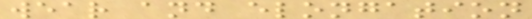wear and elongation
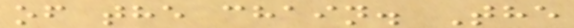of the chain. The
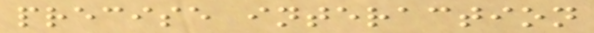precise interaction
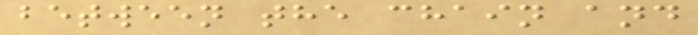between the chain and
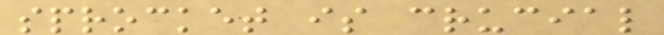sprocket is crucial
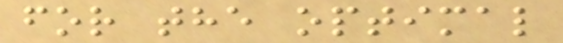for the optimal
